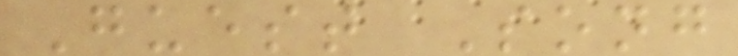Guest Song
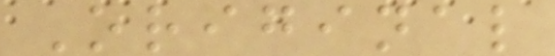Original
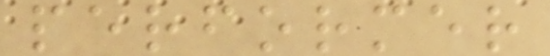performer
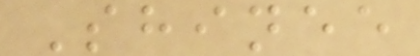Shinee
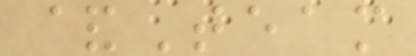&Team
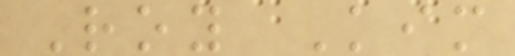Roy Kim
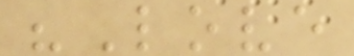"Love
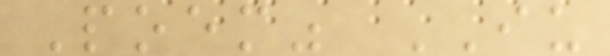Poem" IU
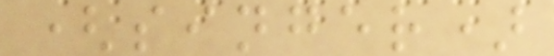(singer)
